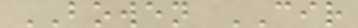BOWEN CIR
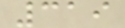319
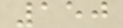150
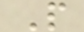P
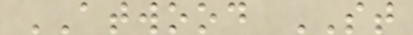ATWOOD ST
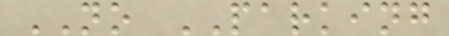NO PARKING
